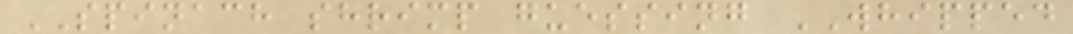SPINACH shrimp guessing WHIPPED
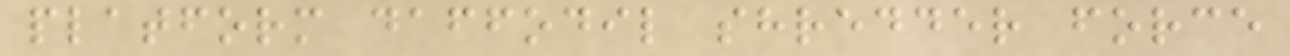platform daffodil shredder force
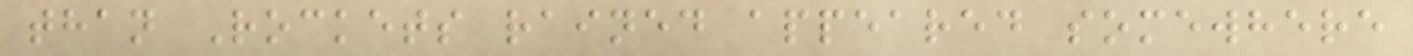than Rockets rained appeared somewhere
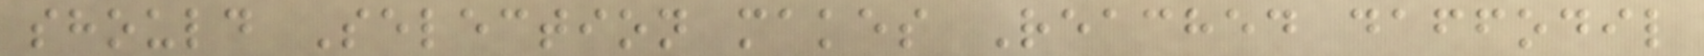should Selection makes Reached daffodil
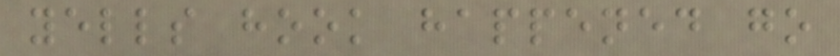yells hook happened go
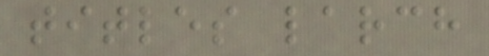titles larch
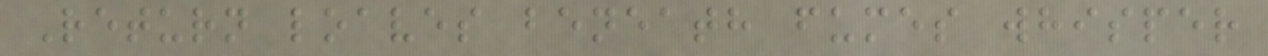Return loaves beneath fumes whisper
